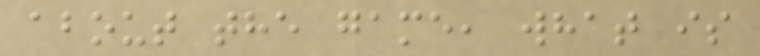about the game, what is
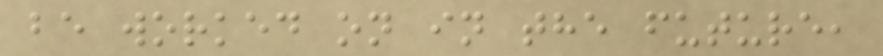be worked on in the future,
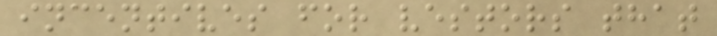incentives for vestors that
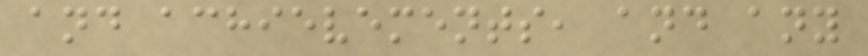and achievements, and any
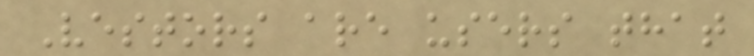Vestors are users that
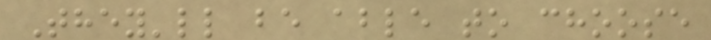They'll be able to choose
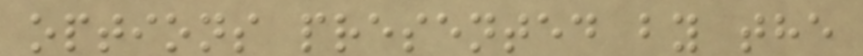options presented by the
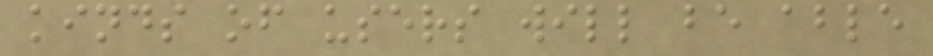kinds of users will be able
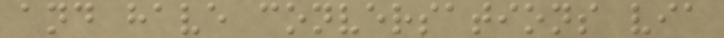and have conversations via
